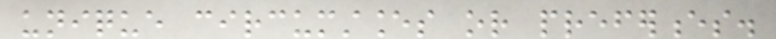unique circumstances or preferences.
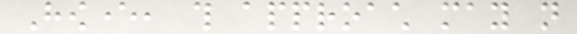However, this approach may not
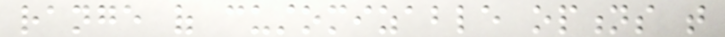range of customizable options that
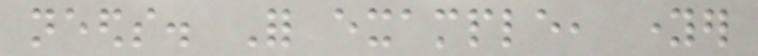needs. For example, younger
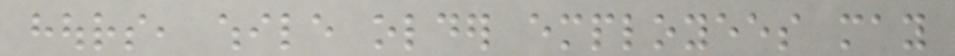hours, while older employees may
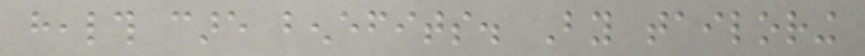health care benefits. By tailoring
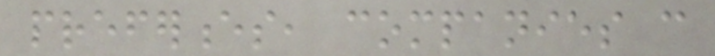preferences, companies can
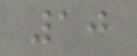10
